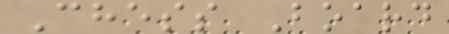Chess Board
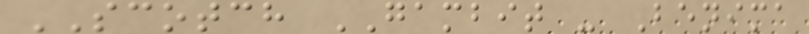SCOTCH GAMBIT - Benima
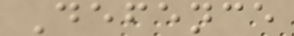Defence
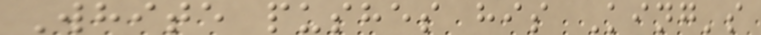White pushes his King's
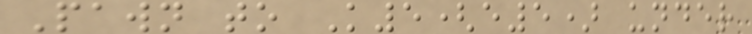Pawn to K5(e5) under
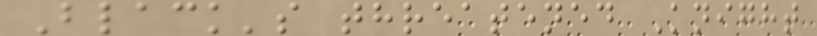Black's threatened Knight
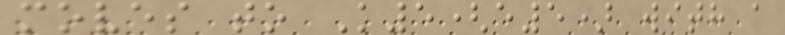moves to K5(e5) with a
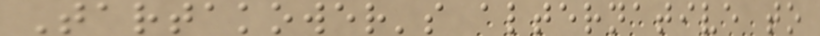Tartakower's alternative to
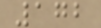172
